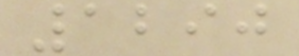1290
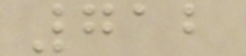712
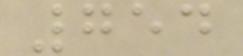754
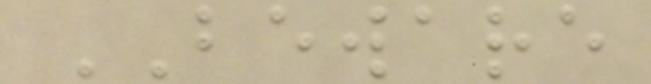BEWARE
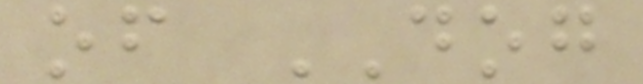of DOG
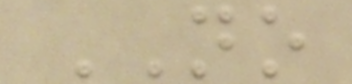NO
